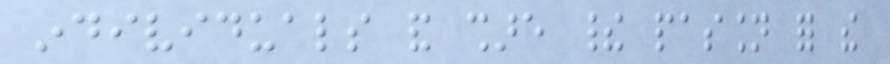individuals and share their passion for the
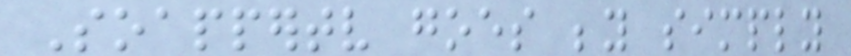Soappertv goes beyond simply
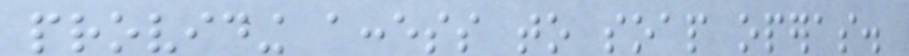providing access to soap operas.
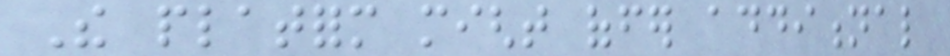The platform might offer additional
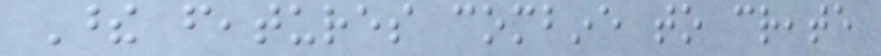These features combine to create
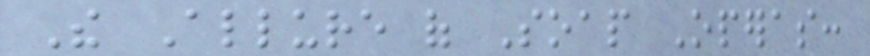The Allure of Soap Operas:
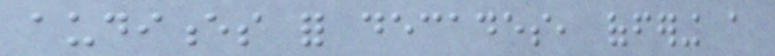audiences for decades, offering a
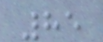85
